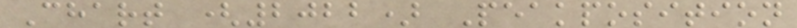Chart (2022) Peakposition
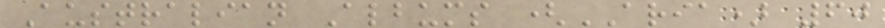Australian Albums (ARIA) 60
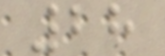28
